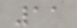11
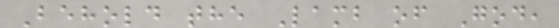Behold the Lamb of God,
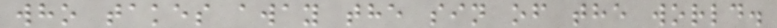who takes away the sin of the world.
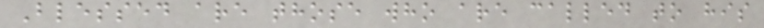Blessed are those who are called to his
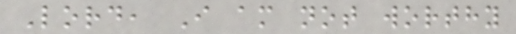Lord, I am not worthy
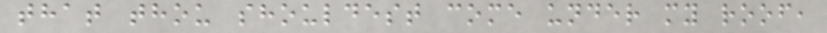that thou shouldest come under my roof,
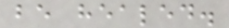be healed.
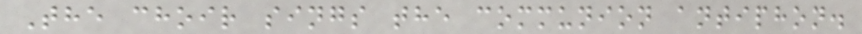The choir sings the communion antiphon.
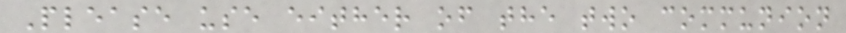Please use either of the two communion
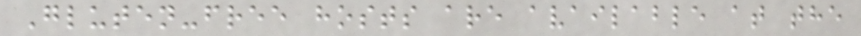Gluten-free hosts are available at the
